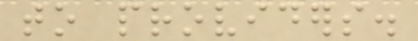to providers.
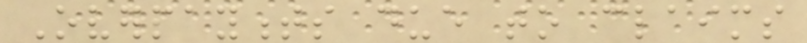Overpayments due to claims
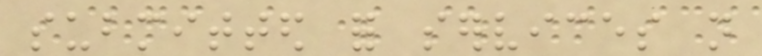submitted for services not
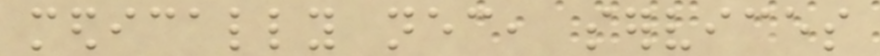medically necessary, services
